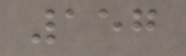157
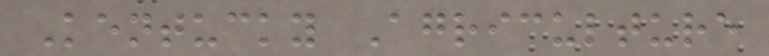Kentucky Agriculture
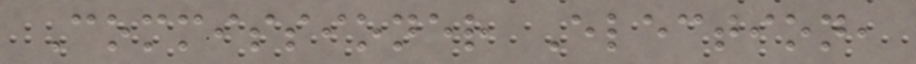Commissioner Election,
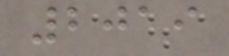2019
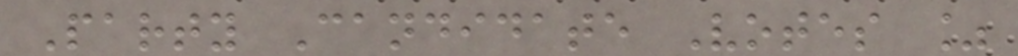Party Candidate Votes %
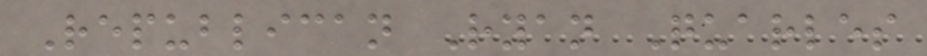Republican Ryan Quarles
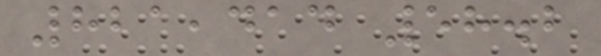821,414 58.2
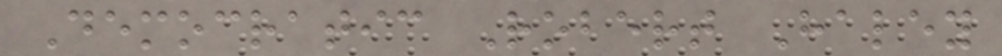Democratic Robert Haley
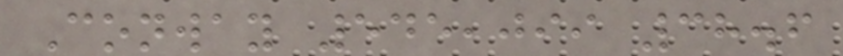Conway 545,099 38.6
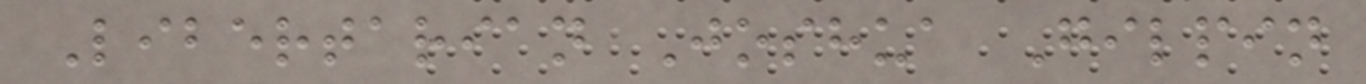Libertarian Joshua Gilpin
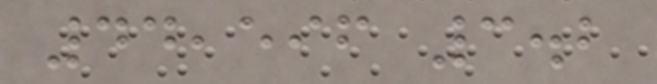44,596 3.2
